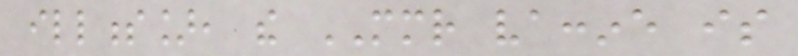illness], the MMR vaccine is
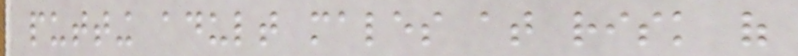putting adult males at risk of
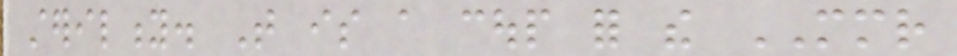sterility. That is a coup for the MMR
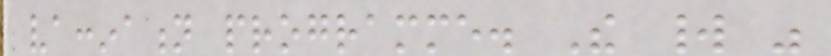vaccination programme. The world was
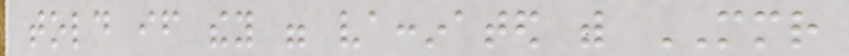told if they were vaccinated with MMR
